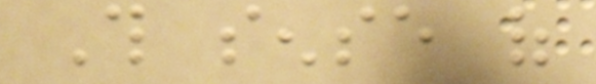This sense of
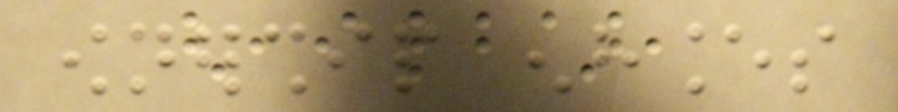ownership enhances
